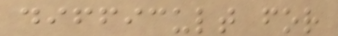difficult for
